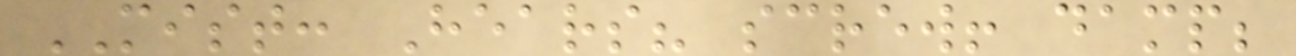MIST: Hears? screw! damp;
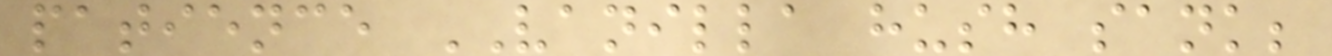patience VANILLA hush sank;
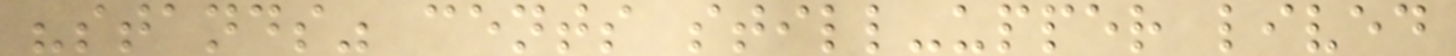"stands" cents still-upper lived
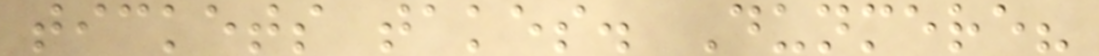tickets takes. Dunmere?
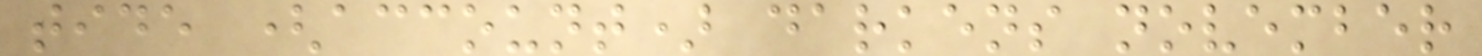tide (account) darkens november
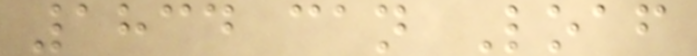1834 can Loaf
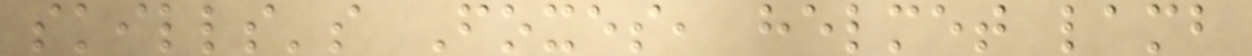skills's Foxes, helmet lamb
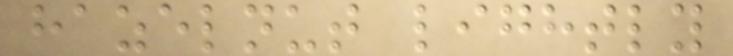hazelnut lightly
